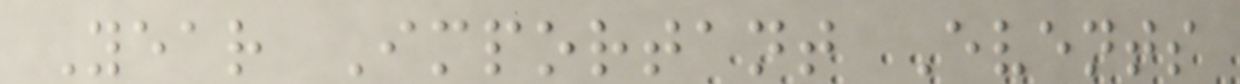Year Important Events
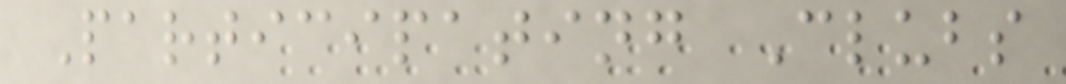Participating Clubs
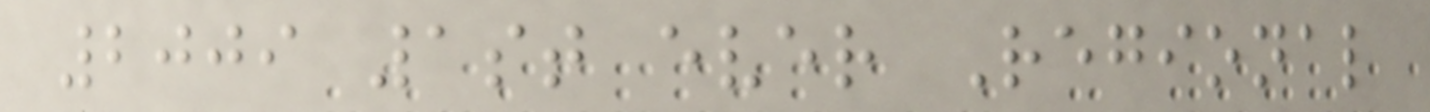2009 1st ever Regional
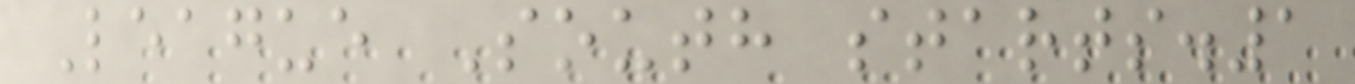League South starts.1
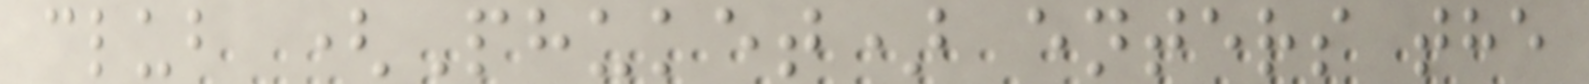club (Phuket) enters the
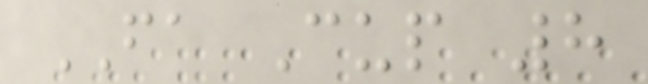FA Cup 8
